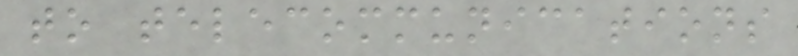to telecommunications
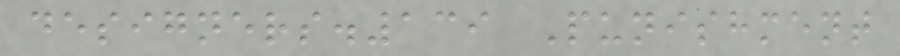designers.139 Punishment
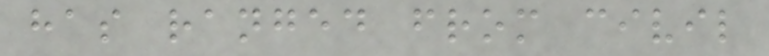has ranged from civil
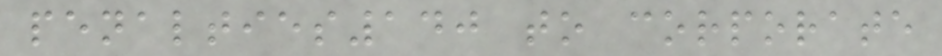penalties140 to corporate
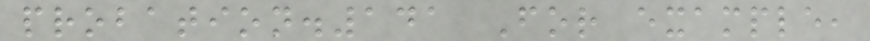probation.141 For example,
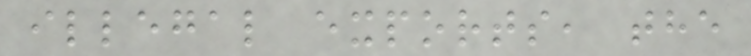illegal exports, the
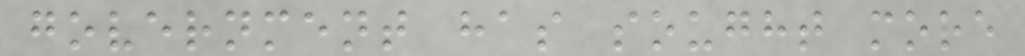government has sought more
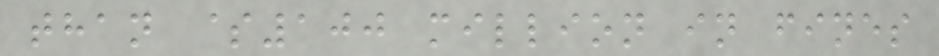than $100 million in fines
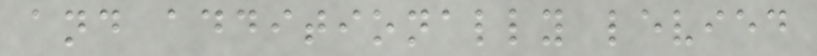and additionally levied
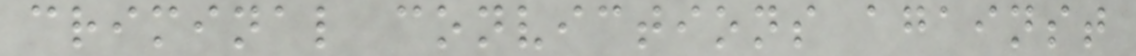criminal convictions against
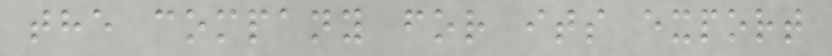the company for its export
